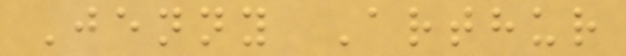Jenny Arthur
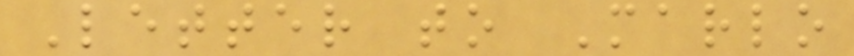Letter to Marlo
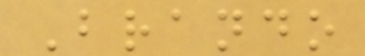Brando
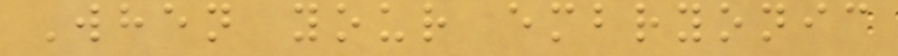When your embryonic
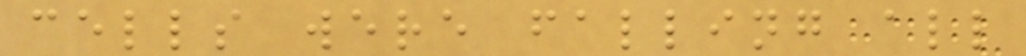cells were falling all
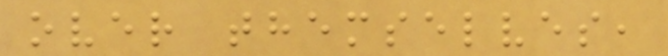over themselves,
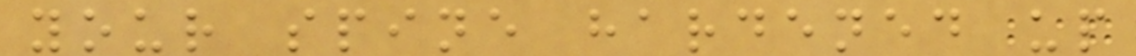your spine hardened up
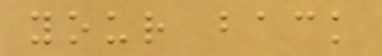your back
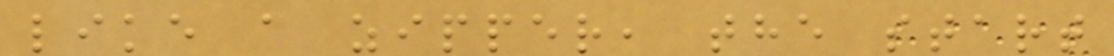like a zipper, the start
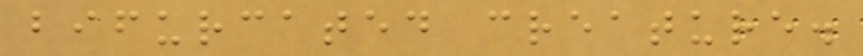bifurcated creature.
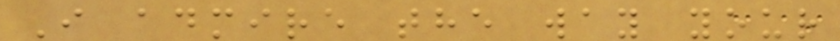I admire the way your
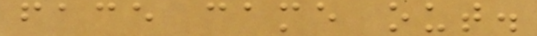face came out.
